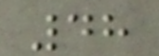48
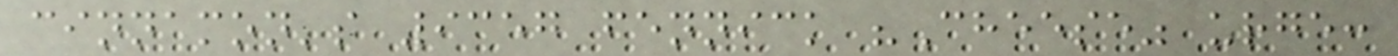cinnamon's 9357 fennick "Cheese" urge:
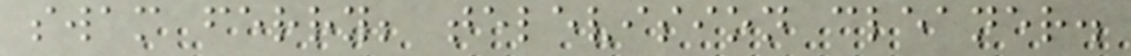swam ferry; television cleaner.
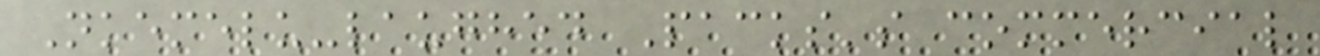Nkemelu-laughed Packs's commercial
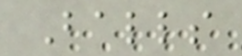Balls
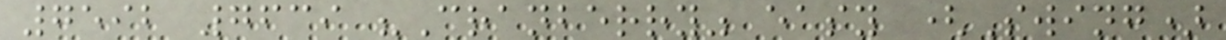7592 7639 "Cranberry" easy (Swing)
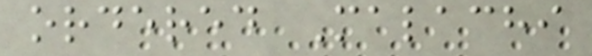ordered Malachi
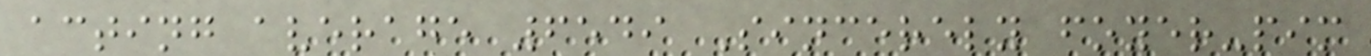acting average 6549 Sincerely foyer-pim
